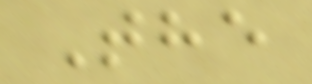The
